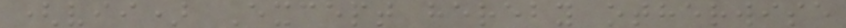(vii) Except hereby otherwise
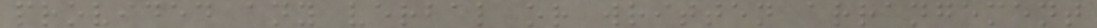provided any verbal or written arrangement
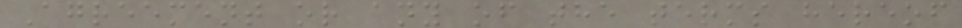Agreement or any of the terms hereof
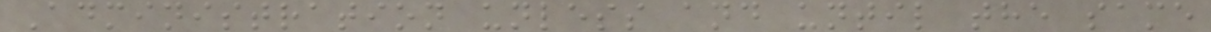Administration unless and until the same
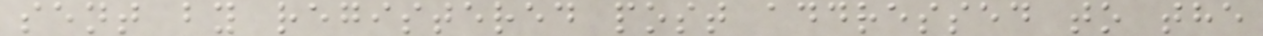sent by registered post addressed to the
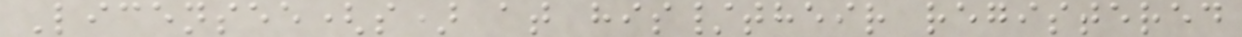Licensee(s) at his/their registered
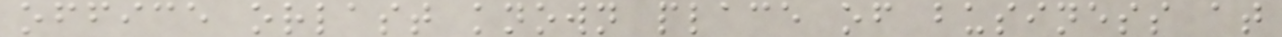office orlast known place of business at
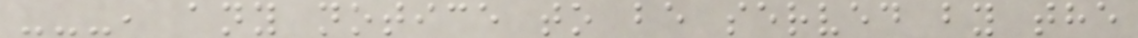---, any notice to be served by the
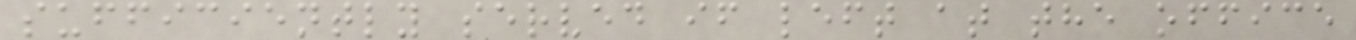sufficiently served if left at the office
